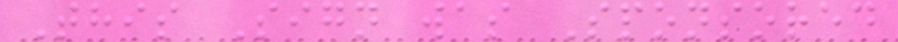This Sign was Sponsored
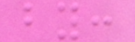by:
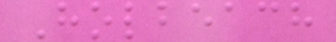Holbeach
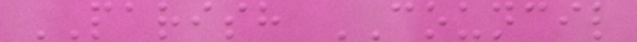PARISH COUNCIL
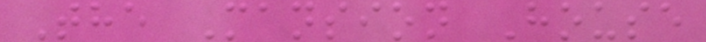The Mansion House
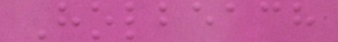Holbeach
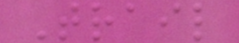Trail
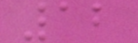12
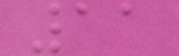11
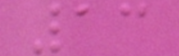13
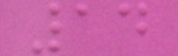14
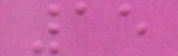15
